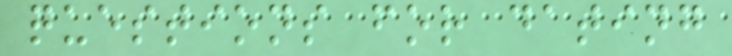questions for dating
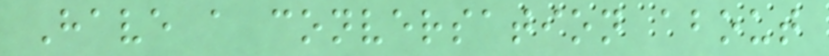Have a conversation about
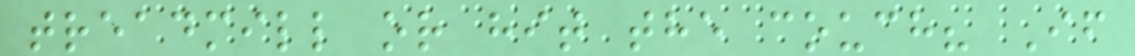treadmill or hit the couch? If
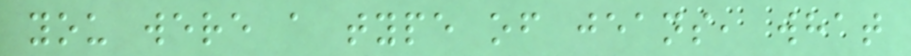you were a type of jeans, what
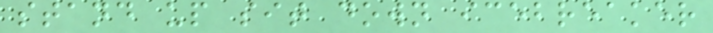stand up sit down icebreaker
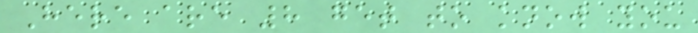Here are 8 get to know you
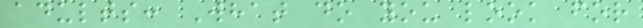adults: What do you look for
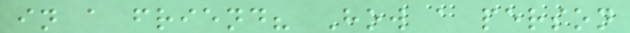in a friend? How a person
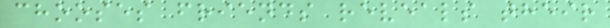chooses friends reveals their
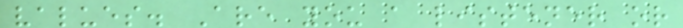values. Are you a listener or
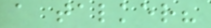a talker?
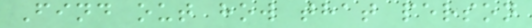Find out how that person
